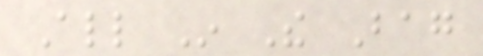All In The Bag
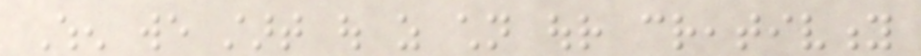When we start out as children our creativity
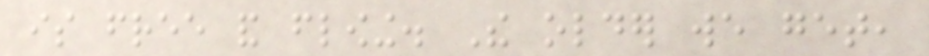is free and flowing. The older we get,
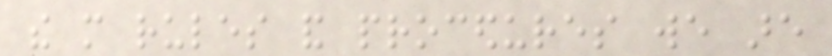the more rules and procedures we are
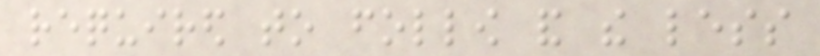required to follow and the less
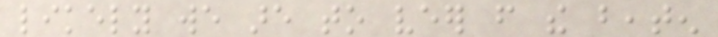likely we are to veer from the beaten
